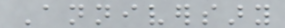Anniversary
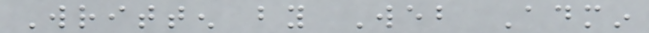Written by Web Admin
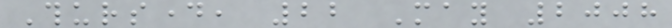Thursday, 22 May 2008
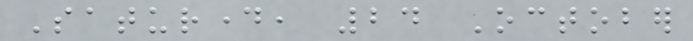Saturday, 24 October
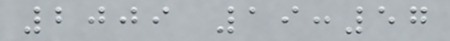2009 19:57
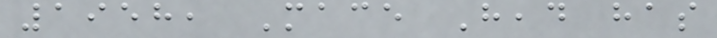1958, Mace Head has
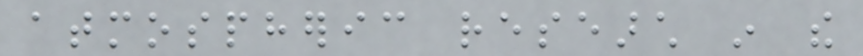atmospheric research in the
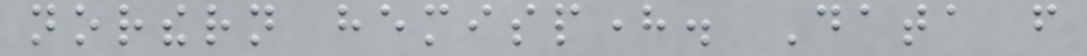northern hemisphere. Data from
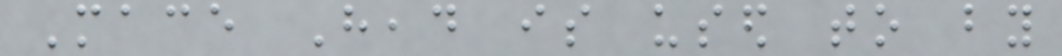Mace Head is used to by
